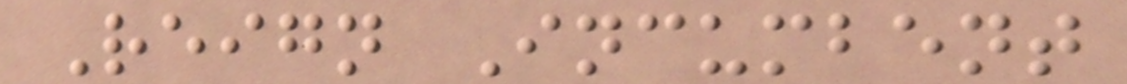Reign Incumbent
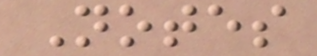Notes
